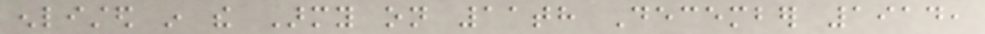enlisted in the Army on 11th December 1914,
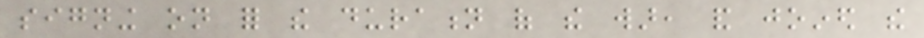signing on for the duration of the war, and joined the
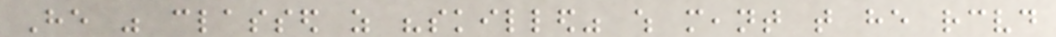He was classed as "skilled" which meant that he received
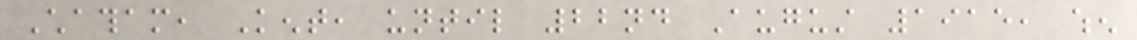Chatham, Kent, until 22nd August 1915, when
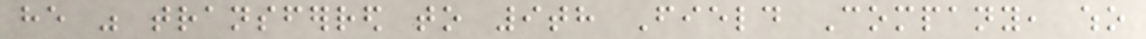he was transferred to 9th Field Company, who
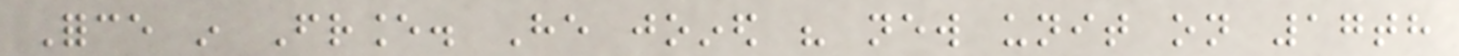Force in France. He joined his new unit on 17th
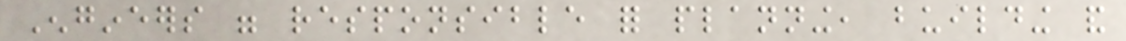Engineers were responsible for planning, building and
